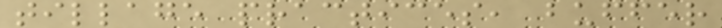tillage practices, buffer
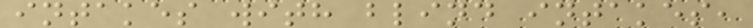intakes with blind intakes,
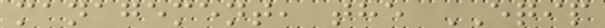management, the EQIP
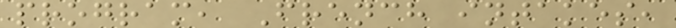program, French intakes,
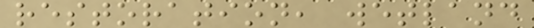restoration, wetland
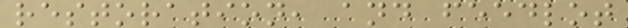restoration, and feedlot
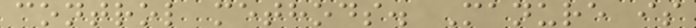control methods. Manure is
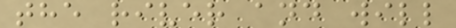the river and will
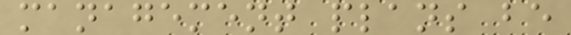management plans be
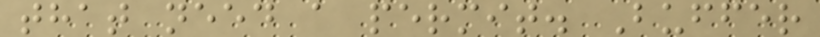that need a permit. Buffer
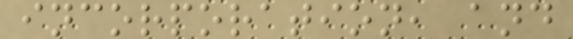incorporation, and
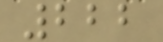222
